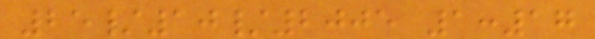25/10/2005 1:17
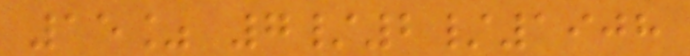15% 7/2/1908
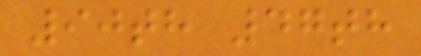90th 47th
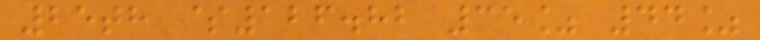25th $126.82 35% 44%
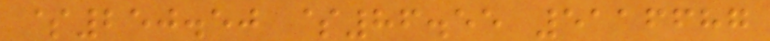$250.50 $86.55 5116687
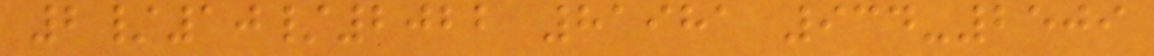2/10/2022 81981 934-2509
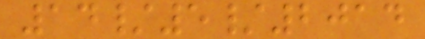14/5/2014
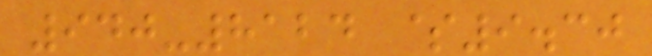940-8124 $9.30
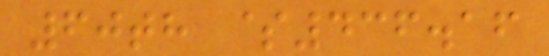60th $436.16
